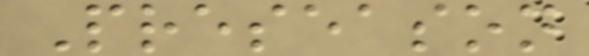Preseason
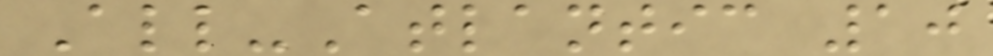All-Atlantic 10
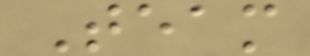Team
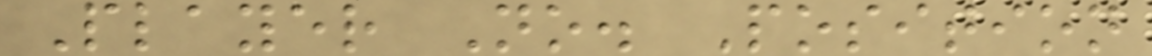Player No. Position
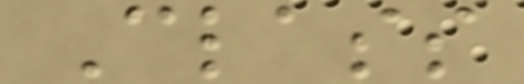Class
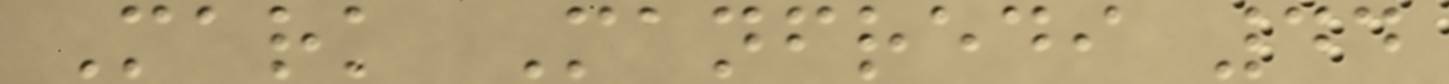Mark Manfredi 44
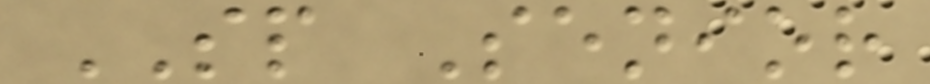SP Senior
